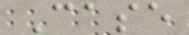Case
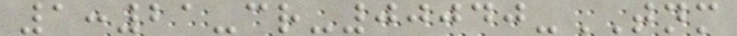1:21-cr-00040-TNM
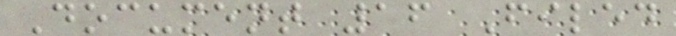Document 16 Filed
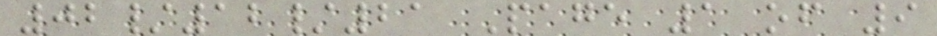02/12/21 Page 1 of 9
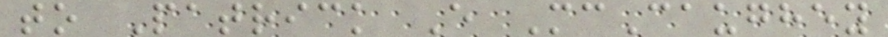to Patrick E McCaughey
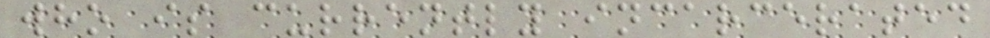who is currently incarcerated
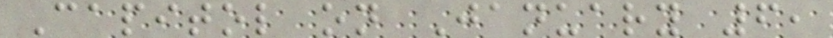Capitol on January 6,
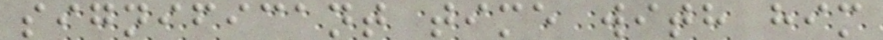significant time with him
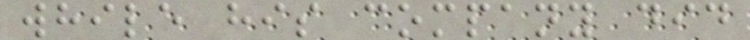while his company did
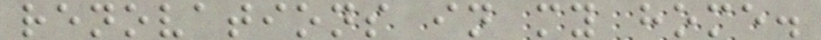renovations in my home.
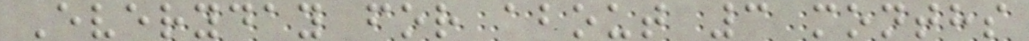Everyday for about 3 months
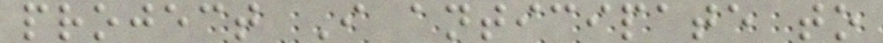project I anticipate to
